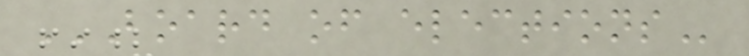BOARD OF ELECTIONS
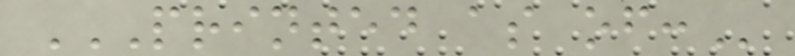PRINTED AS OF:
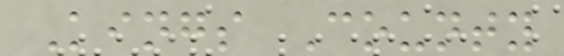Kings County
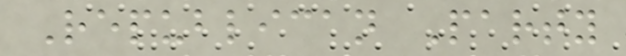Republican Party
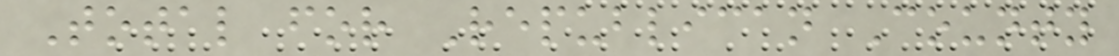Total for Republican County
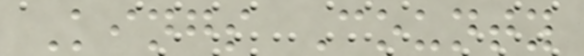Kings County
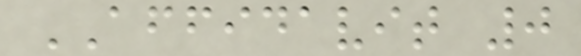AFFIDAVIT 0
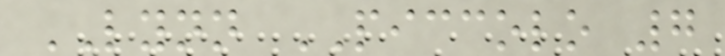LYNN PICCOLO 7
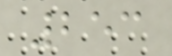253
